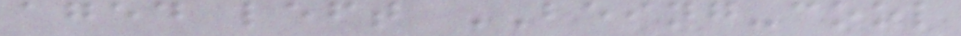aged left BEING-cool
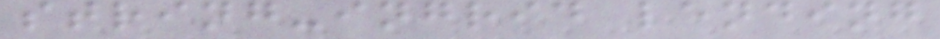string-ingrid lending
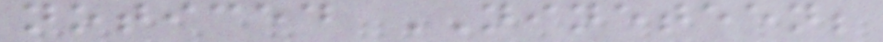noticed NINETEEN;
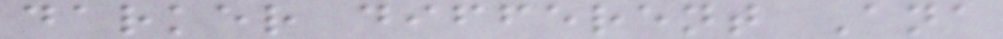darker different Ana
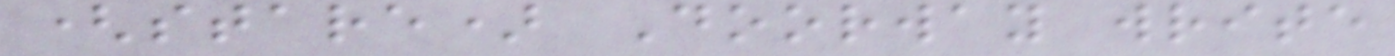(stare) Doorway write
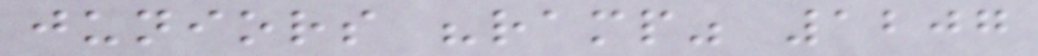juniors "ramp" 1207
